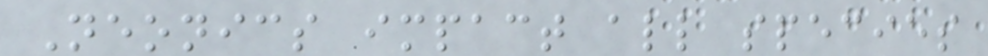Neonics impact all species
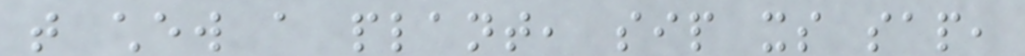that chew a plant, sip its sap,
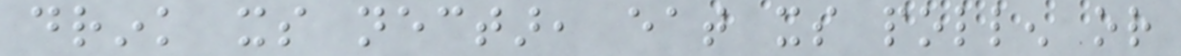drink its nectar, eat its pollen or
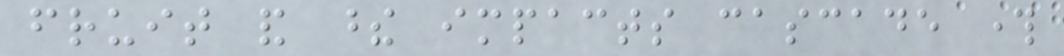fruit and these impacts cascade through
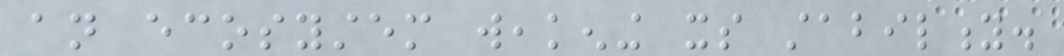an ecosystem weakening its stability.
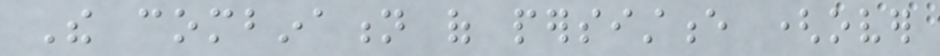The combination of persistence (over
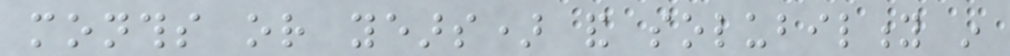months or years) and solubility in
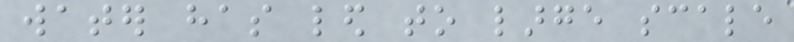water has led to large scale
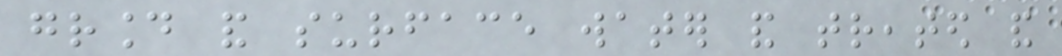ground and surface water and treated and
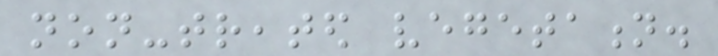non-treated vegetation.
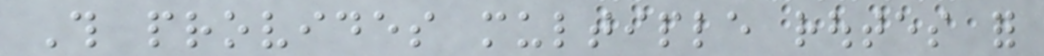This provides multiple routes for
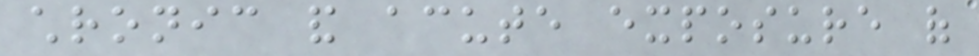chronic and acute exposure of
